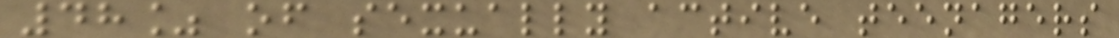48% of sexually active teenagers
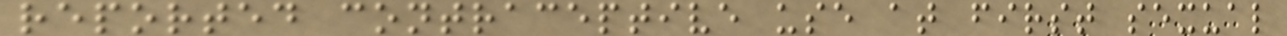reported contraceptive use at first sexual
